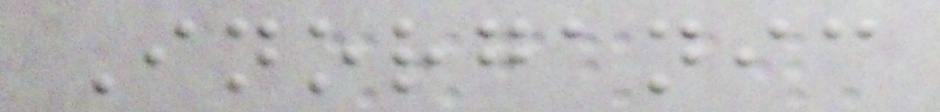Inorganic
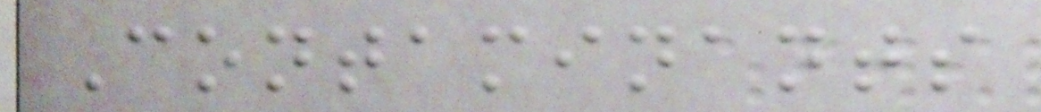Contaminants
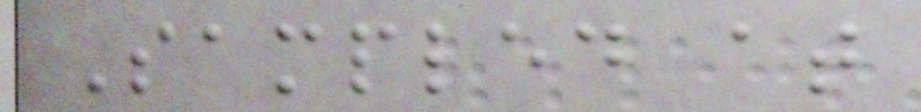Sampled at
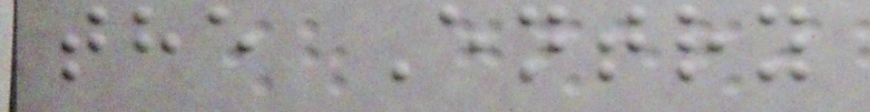the Entry
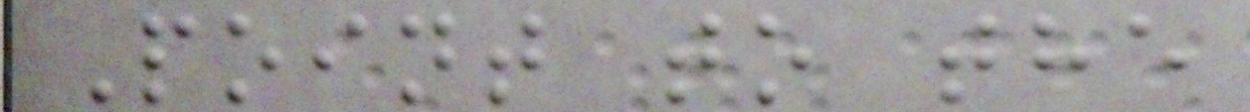Point to the
